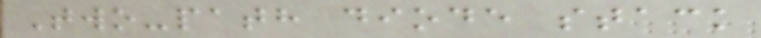Two-path diode stack
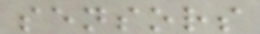sensors
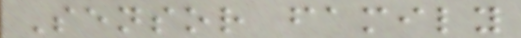Sensor family
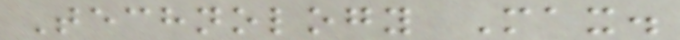Technology Max.
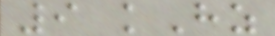9 kHz
